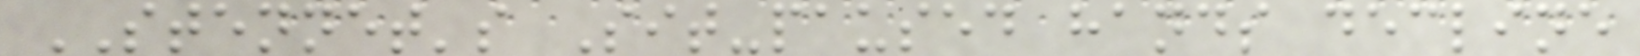STENNET's Sit-paused hands decline
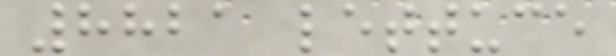8821 lettuce
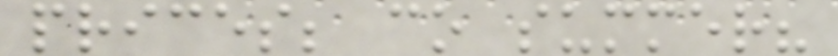prices; co summer?
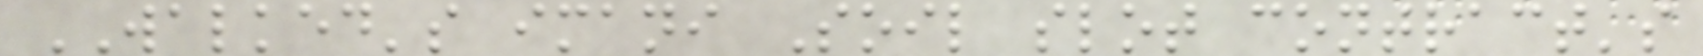WALKED's imani Soil slot contract's
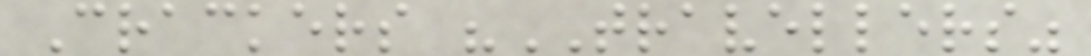Crackers "TRAVELLERS"
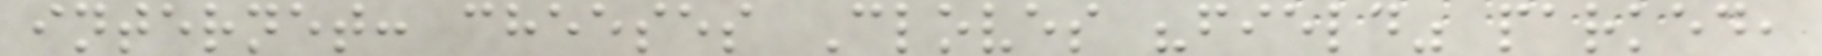internet: cheeses Cloves "field" parked,
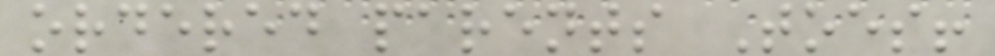ordered parents Toes!
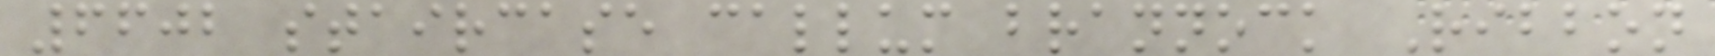6602 staircase callum brannock Ribbon
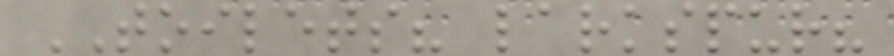TOILETS? larkspur?
